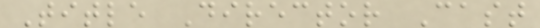Title Director Cast
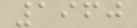1960
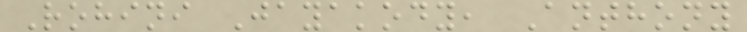Rohini Jayakody, Anthony
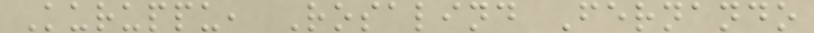Kuruppu, Rosalind Fernando
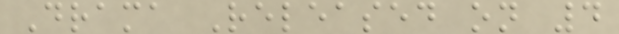Drama Released on 4
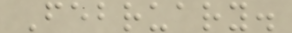February.
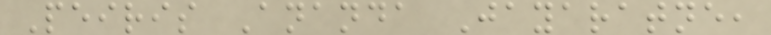Peiris Ananda Jayaratne,
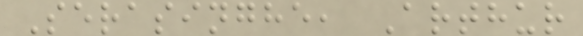Serasinghe, Arthur
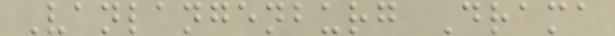Vanlangenburg Drama
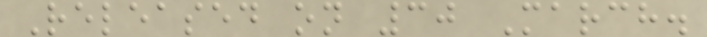Released on 30 March.
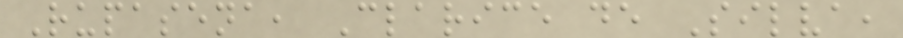Rupasena, Clarice de Silva,
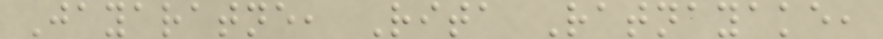Jayaratne, Rita Ratnayake,
